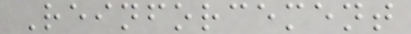Reinforcement
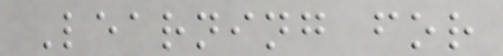Learning for
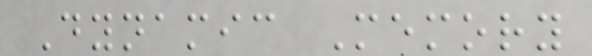Dynamic Memory
